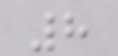8
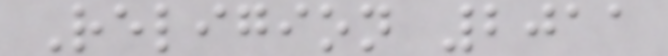Religion 2011
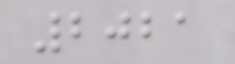2021
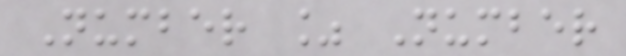Number % Number
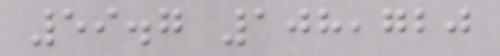59.7 108,720
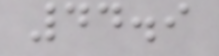44.9
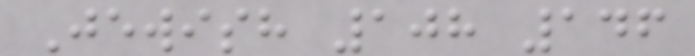Jewish 108 146
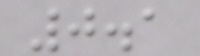0.1
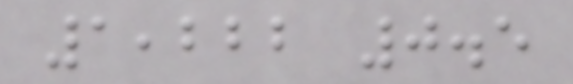1,222 0.5
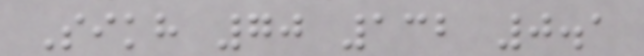Sikh 70 132 0.1
